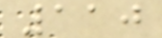110
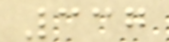337
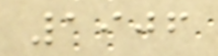1906
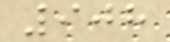908
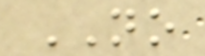NO
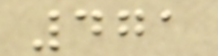471
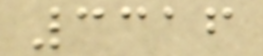3316
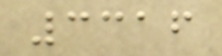3316
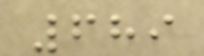689
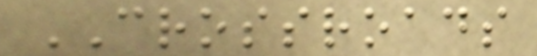CROSSROADS
